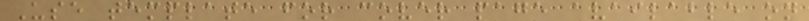Use template for cover page available on
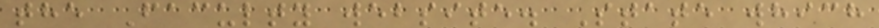the Faculty website. State which
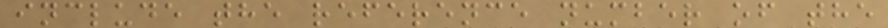include the reference number of the
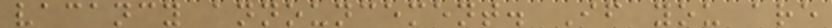vacancy announcement. If you are
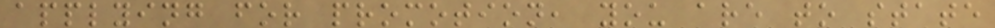applying for promotion, you are to state
